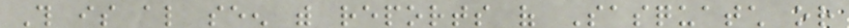This is also seen with reports of Sasquatch or
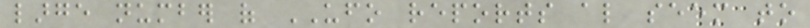large number of UFO reports also seem to
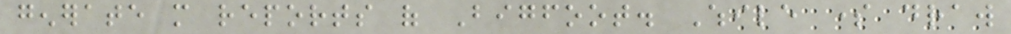generate more reports of Bigfoot. While some draw
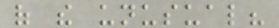of the unusual?
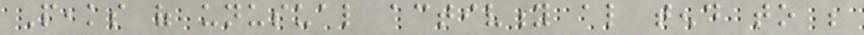Peaks of unusual activity also tend to be
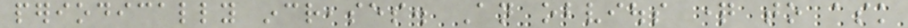periodically increases. An obvious question to ask
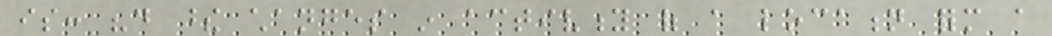is: "do these changes in activity of a location form a
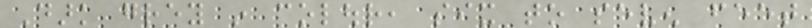Dark grey in colour, six to seven feet
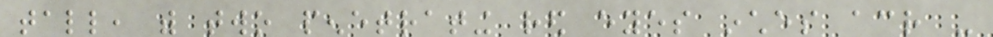tall, with two penetrating red eyes inches across -
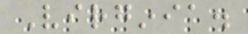Virginia.
